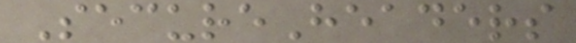SecureHeaders
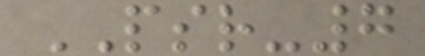PSR-7
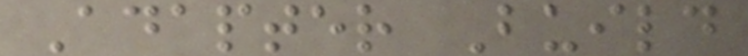Adapter Build
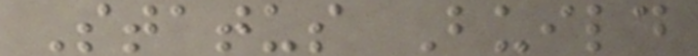Status Build
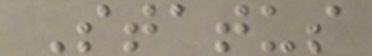Status
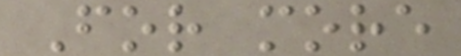For more
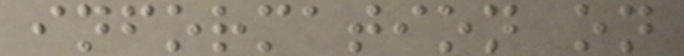information on
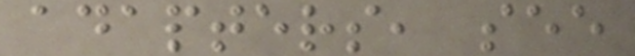adapters, see
